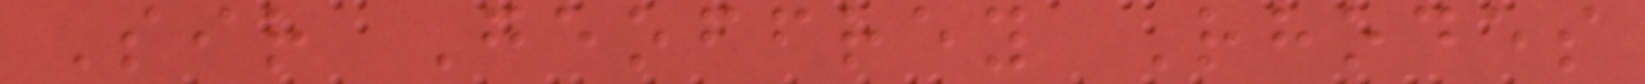Sir Geoffrey Rhodes
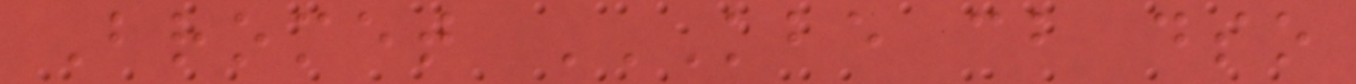Bromet KBE CB DSO
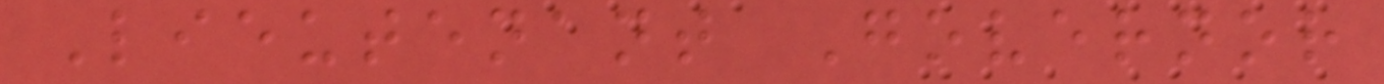Lieutenant Governor
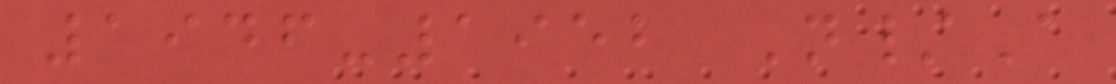1946-1952 N/A
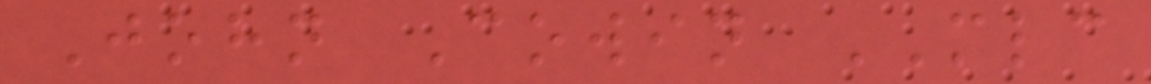John Cowin MLC
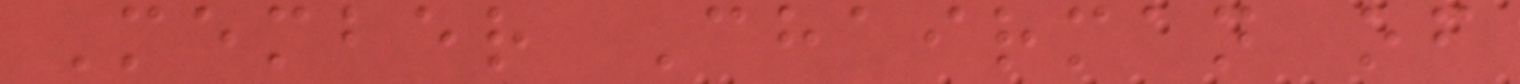Member Chairman of
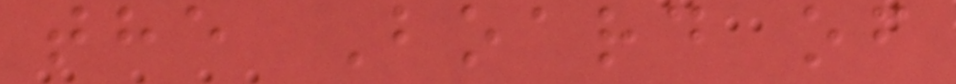the Board of
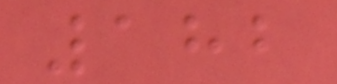182
